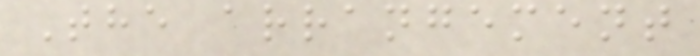The arrangement
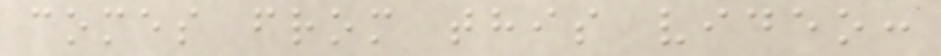comes from this video:
